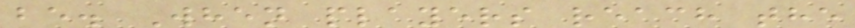be. When players reach the
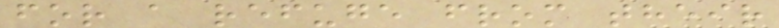for a refuge from their
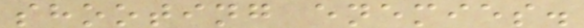shooting enemies.
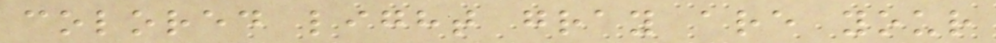colored light gray are your
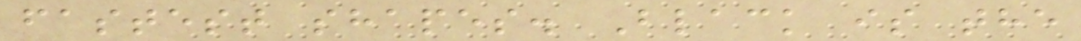fastest shapes. Black is the
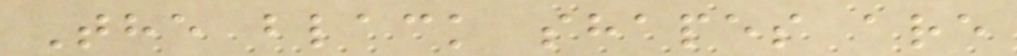The black shapes are
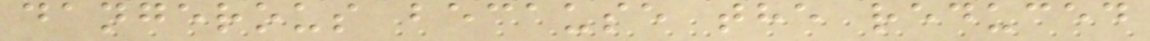dangerous because the reduced
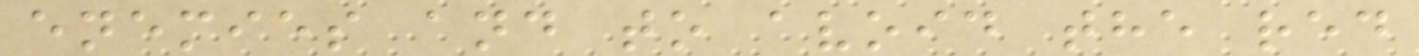enemies and to avoid the red
